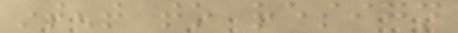intent to resign
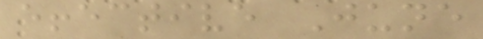effective June
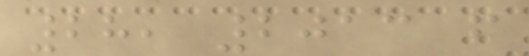28, 2013 from
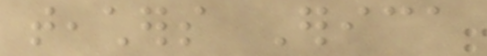teachers Erica
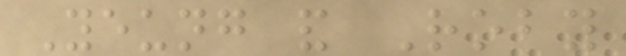Yeung and Roby
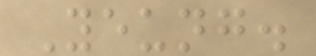Yeung.
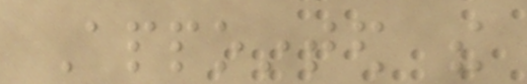Appointed the
